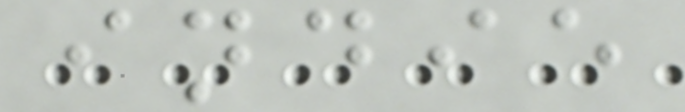indie
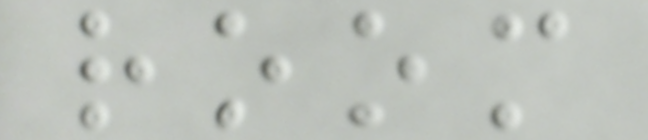room
